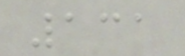131
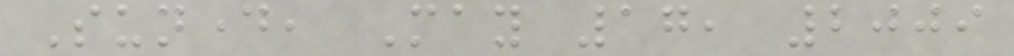Sunday, May 17, 2009
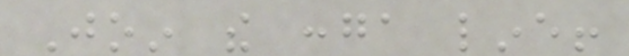Join the conga line!
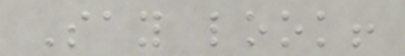Say look!
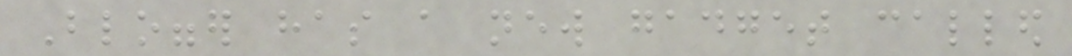Blogger has a new gadget called
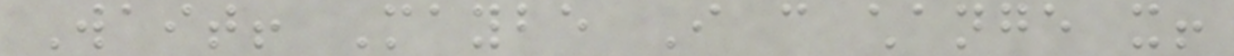Wait! Maybe I can change it!
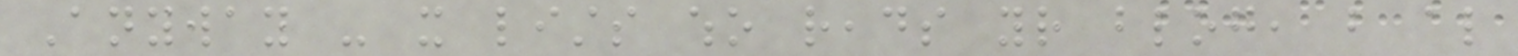Anyway - it lists who reads your blog, but also
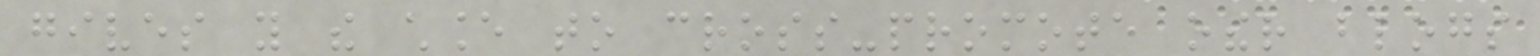gives you the chance to cross-promote other blogs
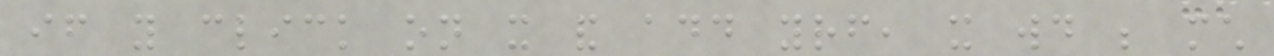if you click on it and add yourself, it would be much
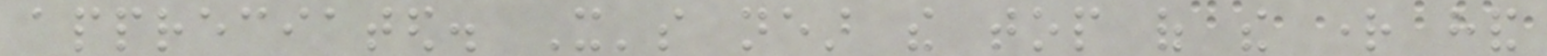appreciated. It's near the top of the right hand
